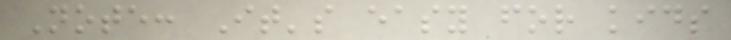Note: It's easy for kids
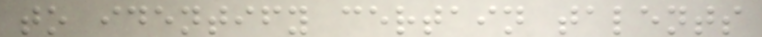to identify certain talents
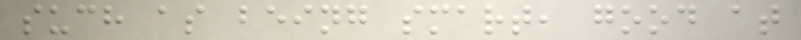such as being smart, good at
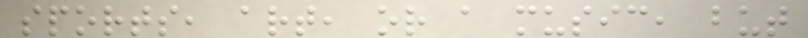sports, art, or a music, but
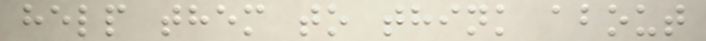help them to think about
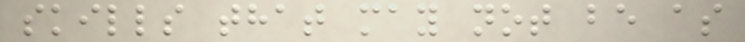skills that may not be as
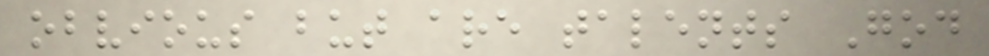obvious but are talents God
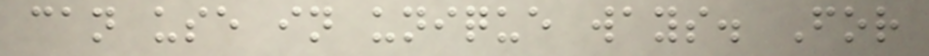can use in unique ways. For
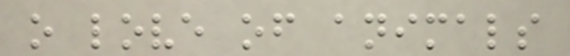o love of animals
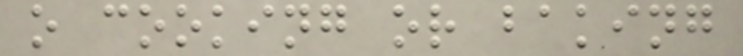o cooking or baking
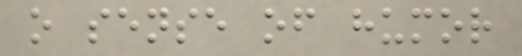o sense of humor
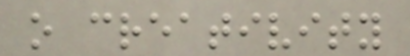o creativity
